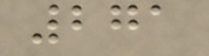271
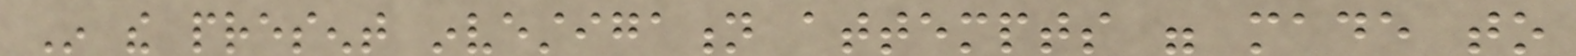In the present investigation attempts were made to
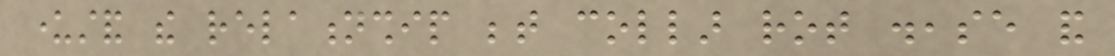understand the relationship between collar rot disease and
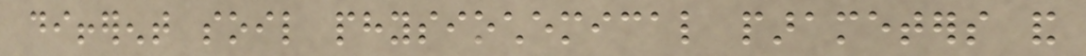different soil physiochemical parameters and
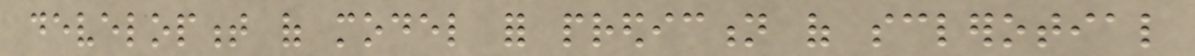development of model for prediction of sclerotial
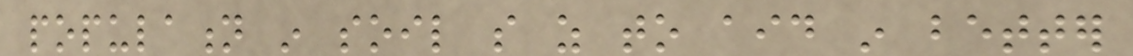population in soil so as to aid in better
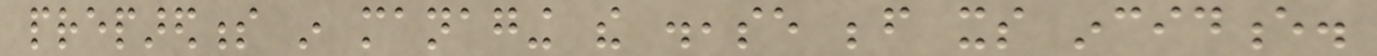preparedness in managing the disease before its incidence.
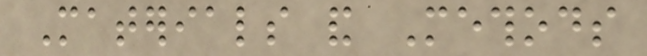Materials and Methods
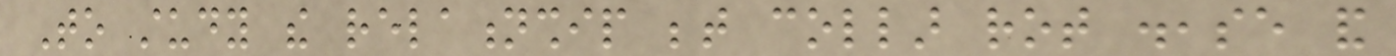To study the relationship between collar rot disease and
